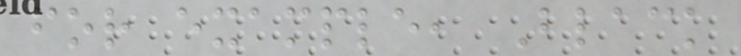for example, Black
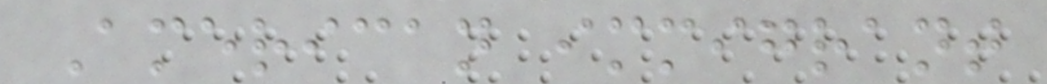American immigrant
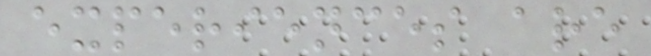experiences are
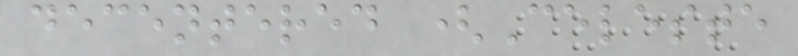decentered (Celeste
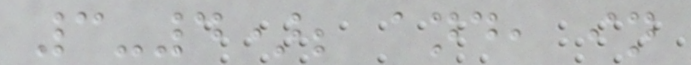3-4); and, in
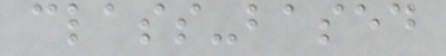class-based
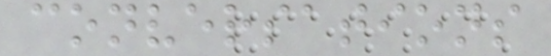conversations
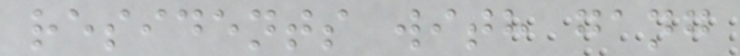residents with gang
